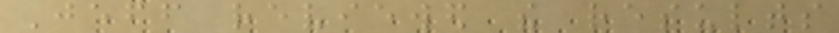Jeff reviewed the results
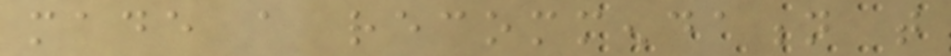made a recommendation that
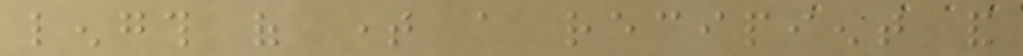length of time a recipient and
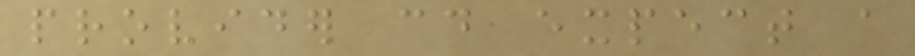provider could expect a
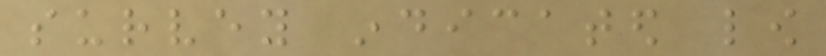survey indicated low
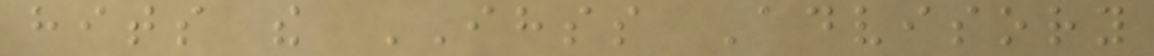hits the IHSS Advisory
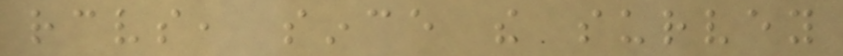receives, since the survey
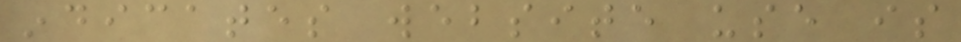indicates website use is
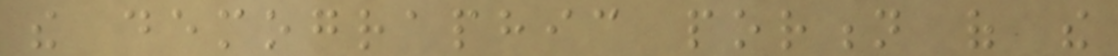the demographic portion of the
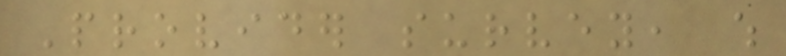Provider survey, which
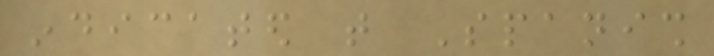indicated that Spanish
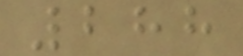288
